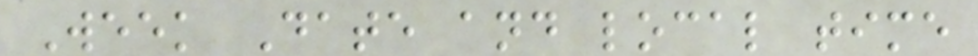Week Date and local time
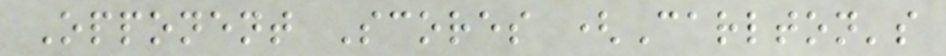Opponent Scores (Carlton's
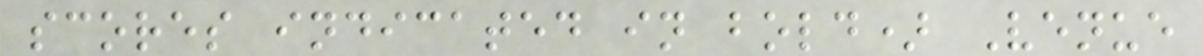scores indicated in bold) Venue
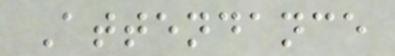Attendance
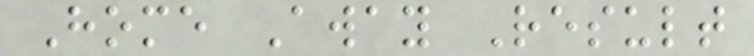Home Away Result
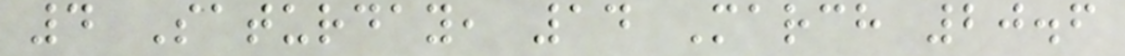4 Saturday, 14 March 20.6
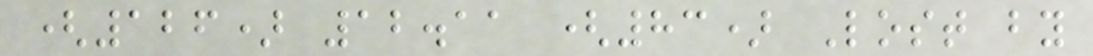(126) 12.11 (83) Lost by
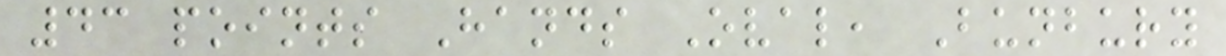43 points Hands Oval, Bunbury
